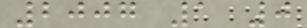2007 1 0
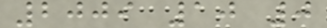2009 10 0
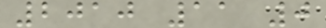2010 11 0
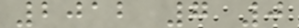2012 7 0
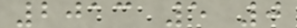2013 5 0
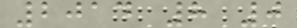2014 8 0
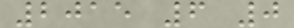2015 6 0
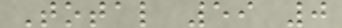Total 59 0
